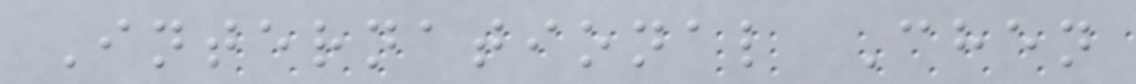International Chen
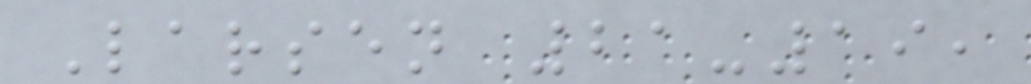Larsen 21-19,
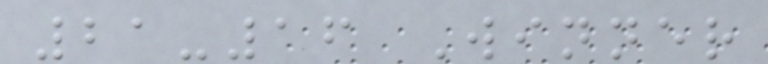21-16 Winner
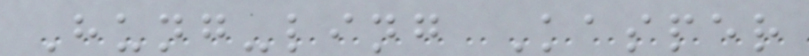Hung-ling Kasper
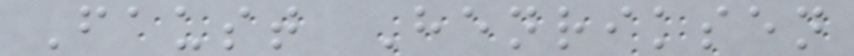Faust Henriksen
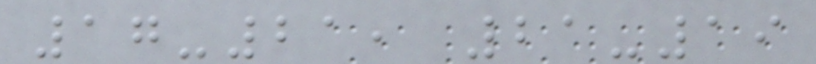17-21, 21-19
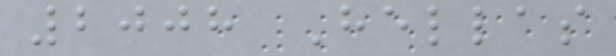2008 Hellas
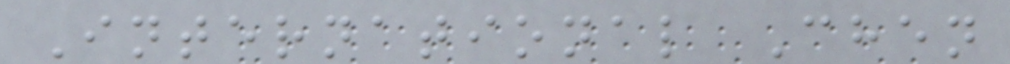International Chen
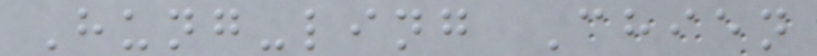Hung-ling Chien
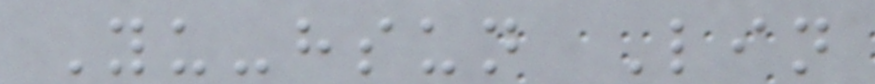Yu-hsun Lin
